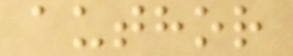author
